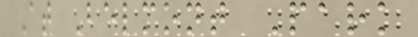At Belmont Park
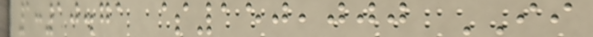1:10.71 $150,000 II
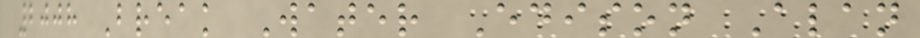2008 Break Water Edison Alan
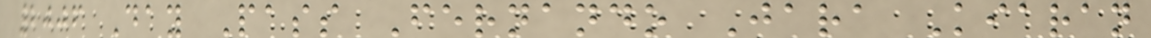2006 Day Pass Fernando Jara Kiaran
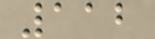112
